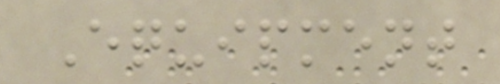Equipment
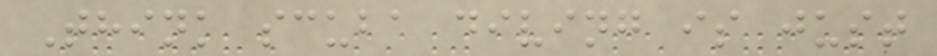Think scuba diving is just
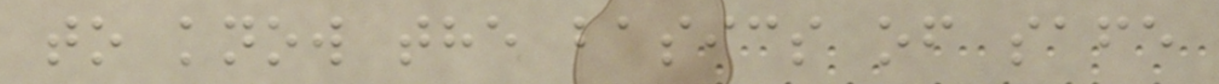to know the basics of safe
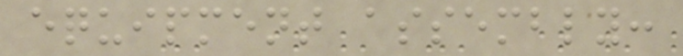equipment assembly:
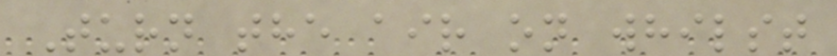Turn the air on whilst
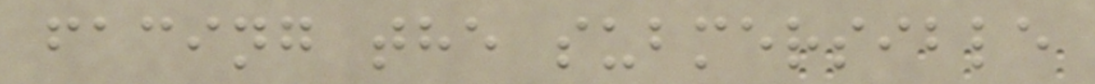facing the submersible
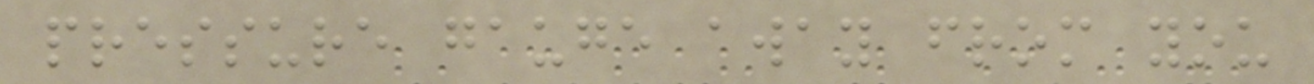pressure gauge away from you
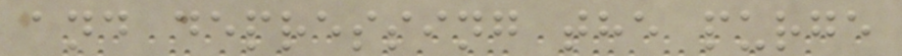and depressing the purge
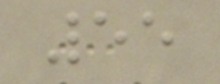55
